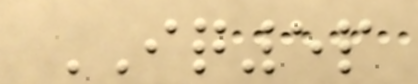IQ5p
